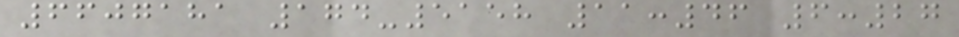6607181 174-5158 11:46 6:27
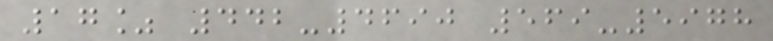17% 442-4690 569-5978
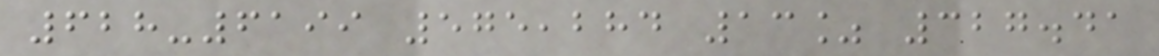628-6199 575,284 13% 327.41
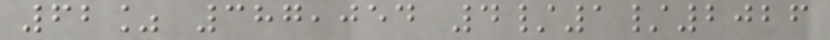62% 387,054 4/1/2026
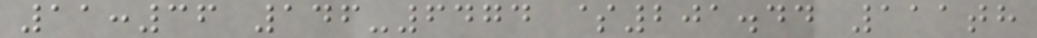11:36 146-6474 $201.44 111th
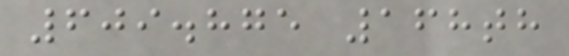609.875 168th
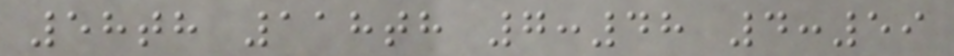58th 118th 7:48 4:59
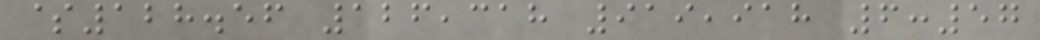$128.56 126,318 919,918 6:57
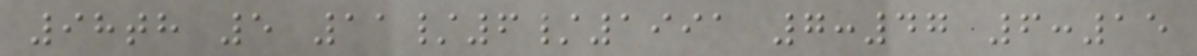98th 5 11/6/1991 7:47 6:15
